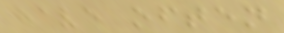have often
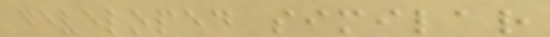developed similar
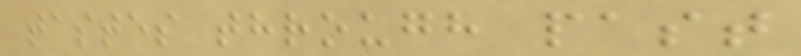tastes through past
